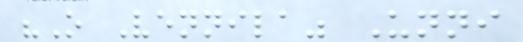"O Vennila" Unni
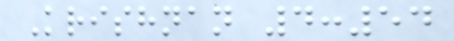Krishnan 4:54
